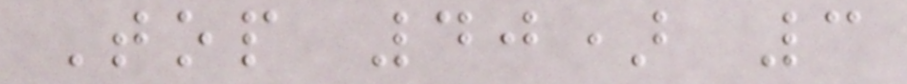Top 40) 3
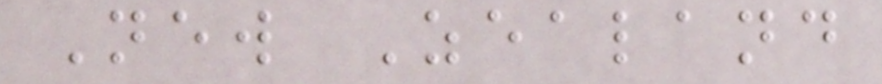New Zealand
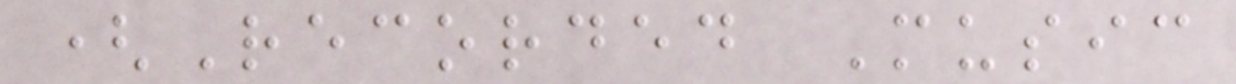(Recorded Music
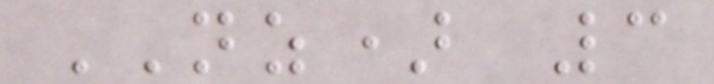NZ) 3
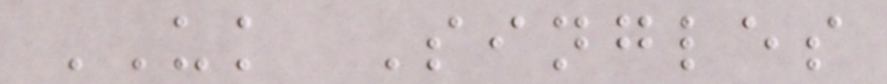UK Singles
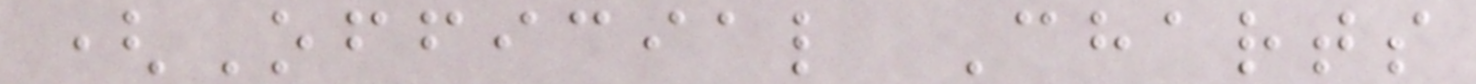(Official Charts
